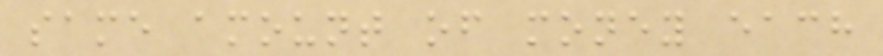same amount of money each
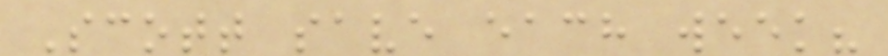Scott save each week?
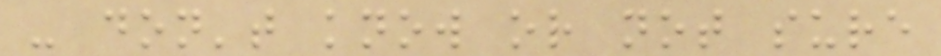- don't know or not sure
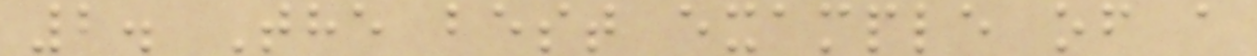2. The best example of a
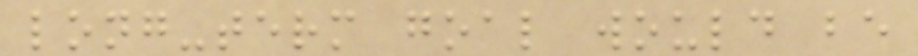long-term goal would be
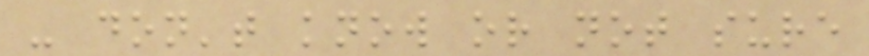- don't know or not sure
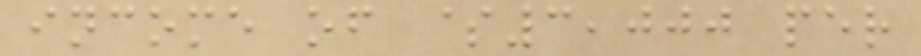income of $3,000 per
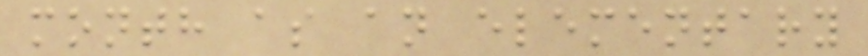month as an elementary
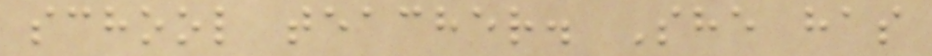school teacher. She has
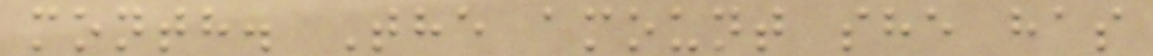month. The amount she has
